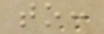to:
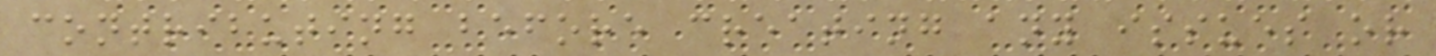contributing before creating any issues or
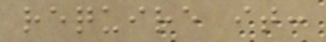require it:
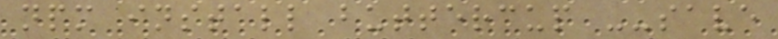npm install buttercup --save
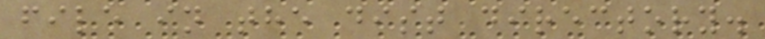file in the dist directory.
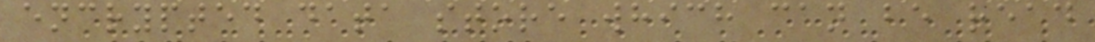encrypted data store which can be read
